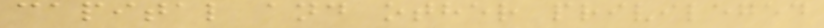capital and other privileged
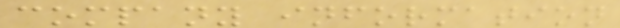company information
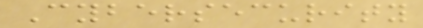Cybersecurity
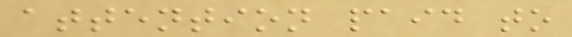attention paid to
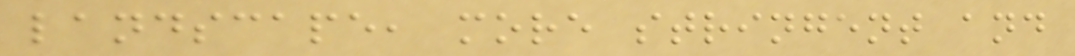landscape, more stringent and
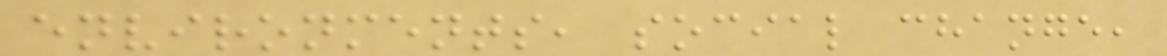environments, social change,
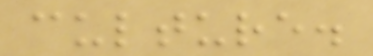culture.
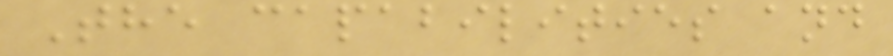The capabilities and
